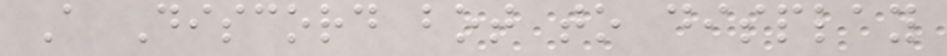A Discord bot to display
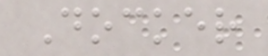Docker
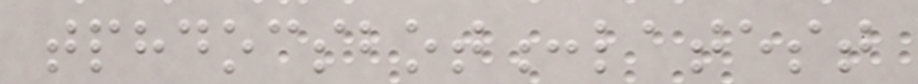tphdocsbot:latest
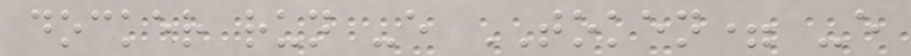docker run -e TOKEN= -e
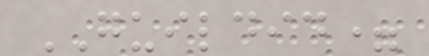GUILDID=
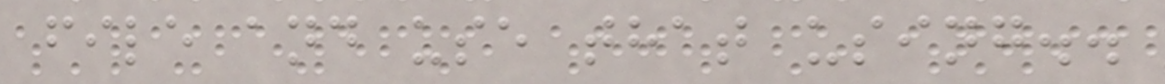file and use that using..
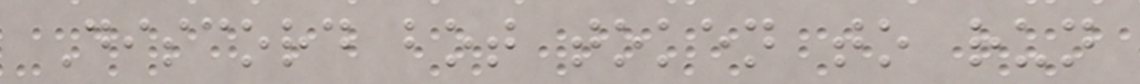Discord bot token to run
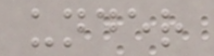under
